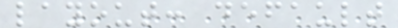layout: default
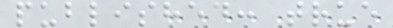published: true
